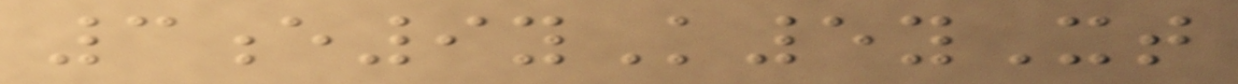3e9yK5yXt
